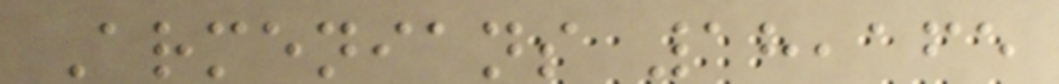Armenians 18,165
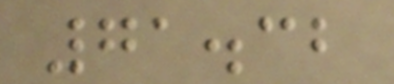71.32
